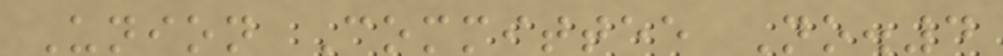Union Committee No.4
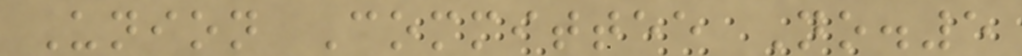Union Committee No.5
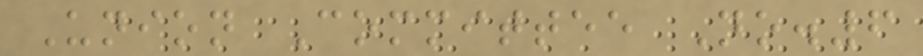Union Committee No.6
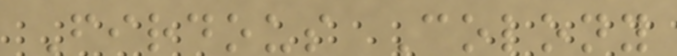Firdous Colony
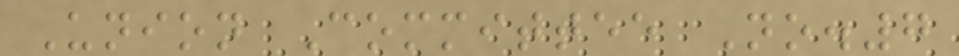Union Committee No.7
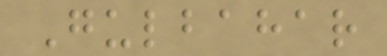Gulbahar
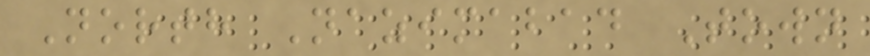North Nazimabad Town
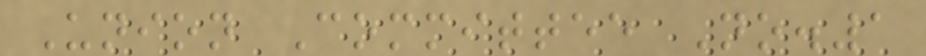Union Committee No.1
